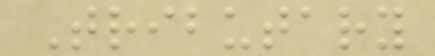Tributary
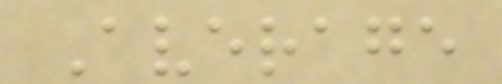Average
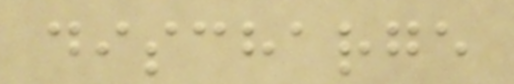discharge
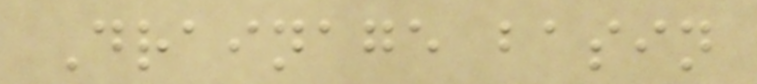Drainage basin
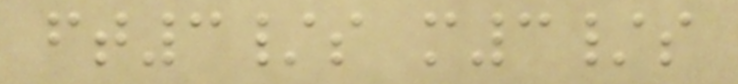ft3/s m3/s
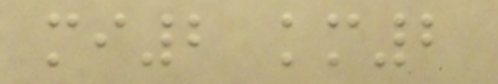mi2 km2
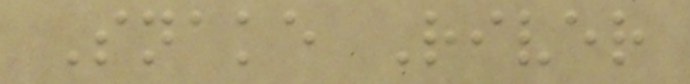Snake River
